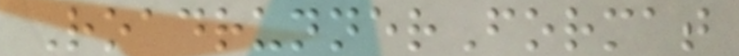RoadrunnerFormat
